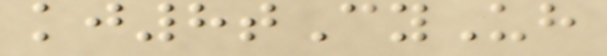kj8tCyUh
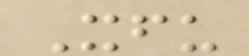Xfu
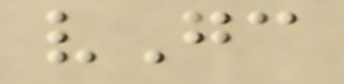vGc
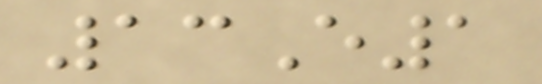13E1
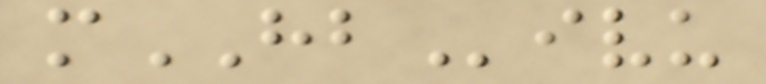mHBivu
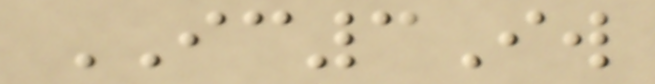IC3Iw
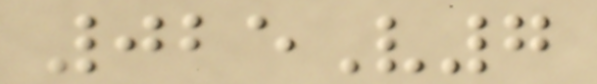025V7
